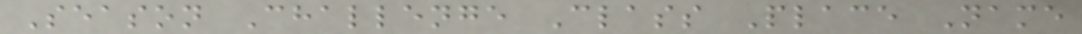Season Challenge Class Place Name
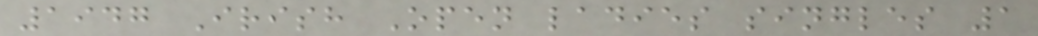1947 Irish Open ladies singles 1
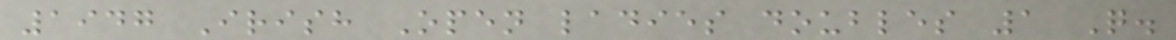1947 Irish Open ladies doubles 1 Q.
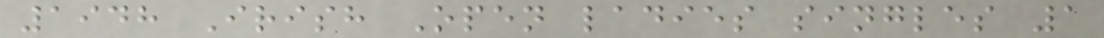1948 Irish Open ladies singles 1
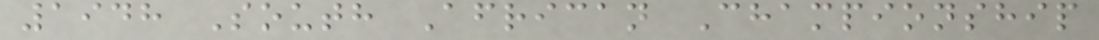1948 South African Championship
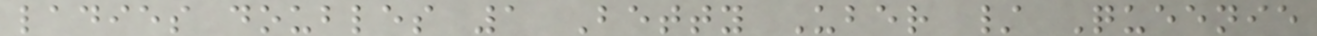ladies doubles 1 Betty Uber / Queenie
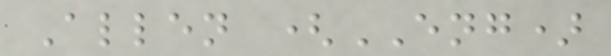Allen (ENG)
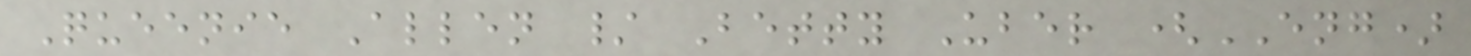Queenie Allen / Betty Uber (ENG)
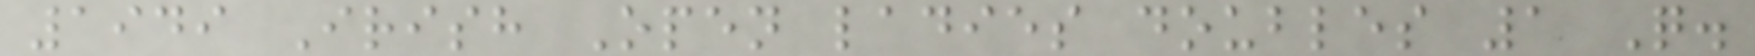1949 Irish Open ladies doubles 1 Q.
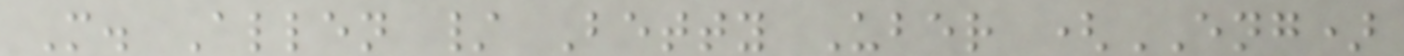M. Allen / Betty Uber (ENG)
